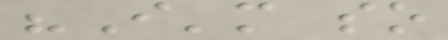"I'm so
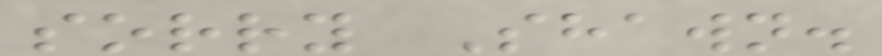sorry Shawn.
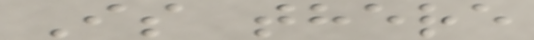Is there
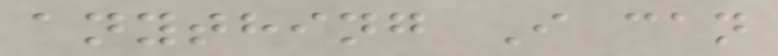anything I can
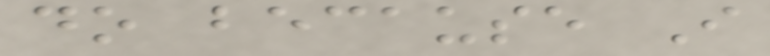do because I
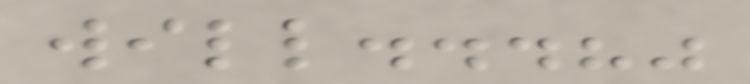will...?"
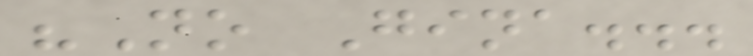"No Gina...
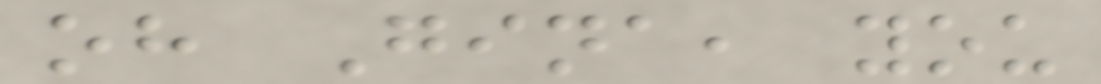oh Gina, you
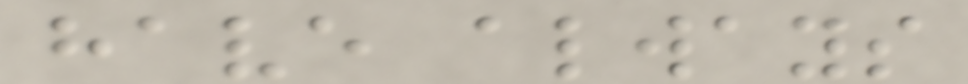have always
